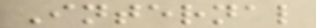Internal
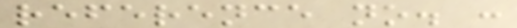reference no. :
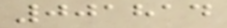001814
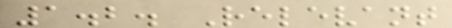1.2. Relevant
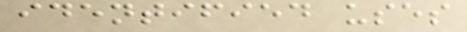identified uses
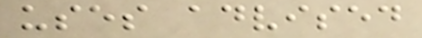uses advised
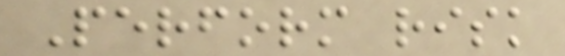Perform risk
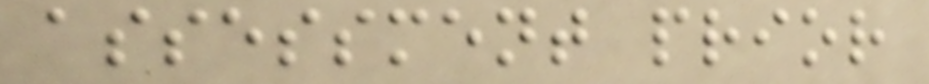assessment prior
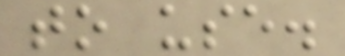to use.
